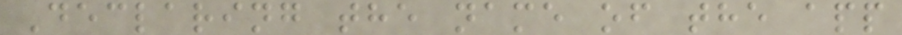Declaring the name of the app
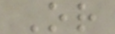Or
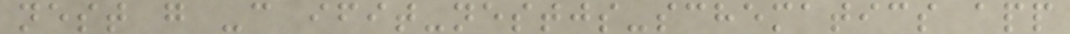nest g -c ifit-nestjs-schematics app
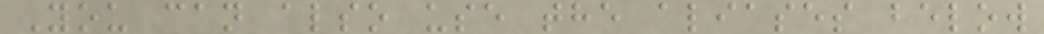You can also use the aliases below
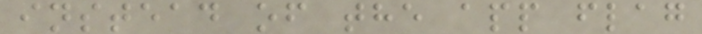instead of the app flag
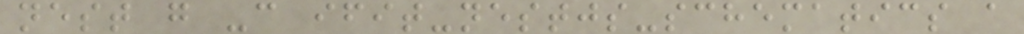nest g -c ifit-nestjs-schematics a
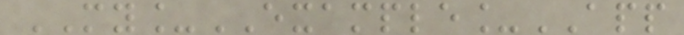MY_EXAMPLE_APP
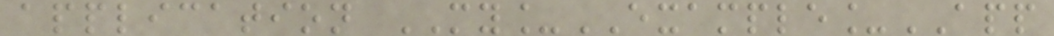application MY_EXAMPLE_APP
